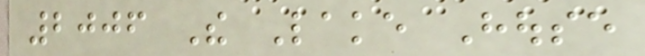2006 The Lake House
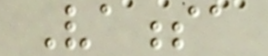Vanessa
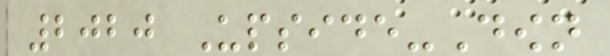2020 Upside-Down
